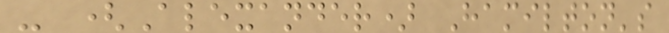- (Alexander) Hamilton's
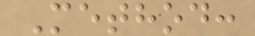Method:
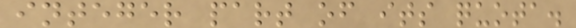integer part of its quota.
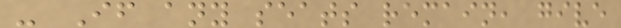- If any seats remain, give
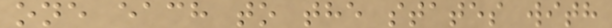one each to the states with
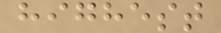highest
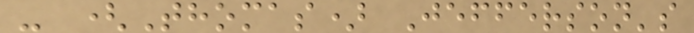- (Thomas) Jefferson's
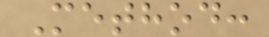Method:
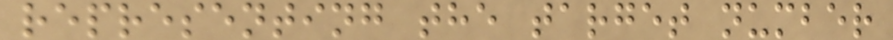representing the target number
